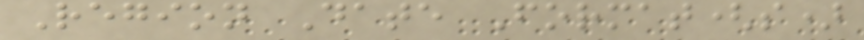Region Date Format(s)
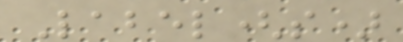Label(s)
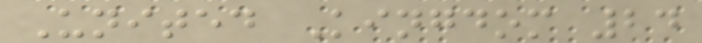United Kingdom 24
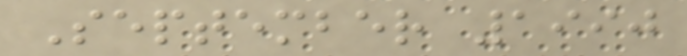September 1990
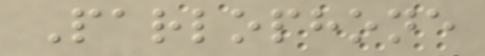Parlophone
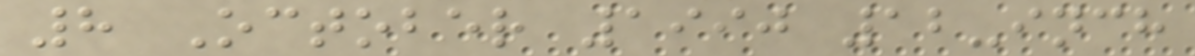8 October 1990 12-inch
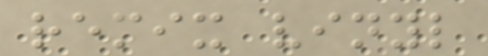remix vinyl
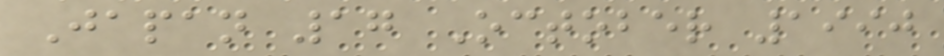Japan 17 October 1990
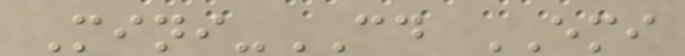Mini-CD EMI
